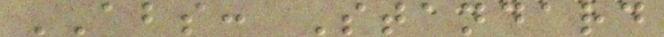ABS: Standard
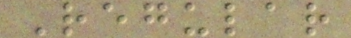Regular
